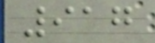917
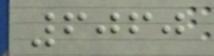6060
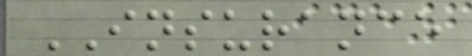INSURANCE
